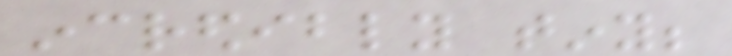incredibly tiny;
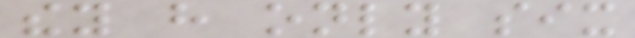they have only six
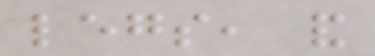legs, and
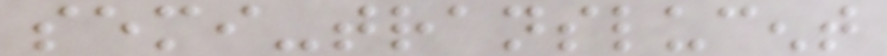semi-translucent
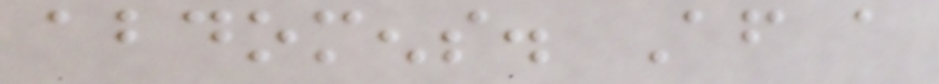abdomens. After a
